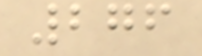276
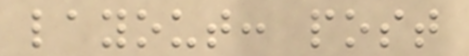layout: post
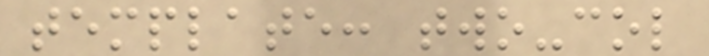template: two-col
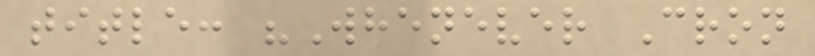title: "Whenever Cron
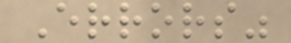Errors"
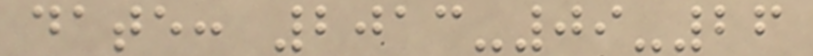date: 2013-09-26
